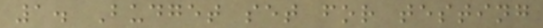1. Budget set for testing
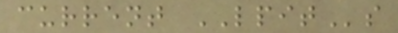current LPITs
